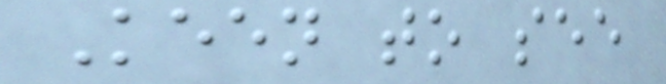Keen to see
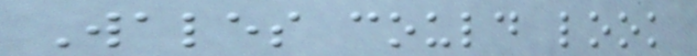Wales could look
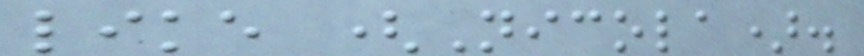like (Nicola).
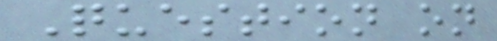Question on
